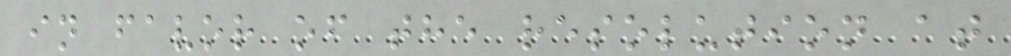in favor of the resolution at
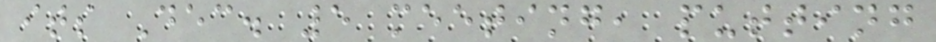its Dec. 5 meeting, putting
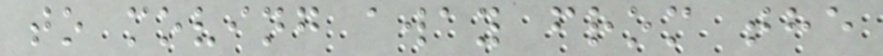to moving away from the
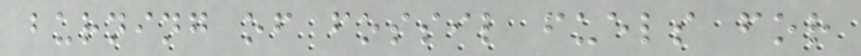burning of fossil fuels for
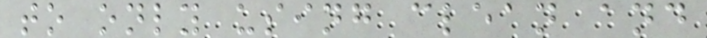to only using clean and
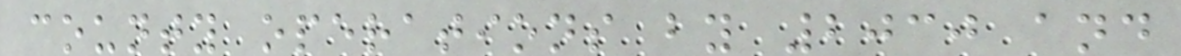county operations by 2030 and
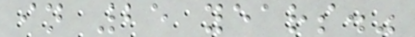in 25 years."
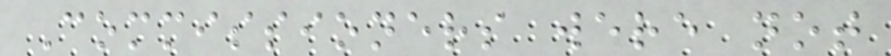Commissioners were not
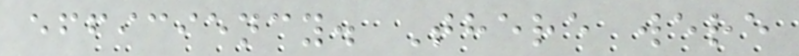efficiency. There were
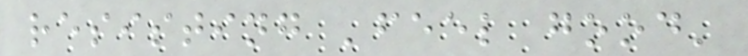resisting 'feel good'
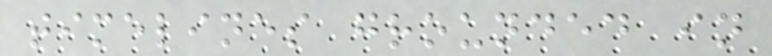timelines grounded in
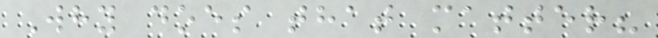Why does that matter?
